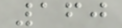160
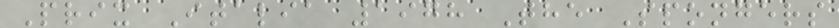Prix Italia 1978 The Spongers
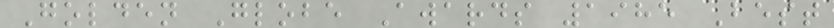Golden Globe Awards 1985 Best
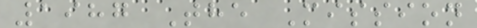1987 The Mission
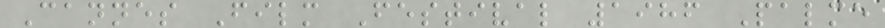Cannes Film Festival 1986 Palme
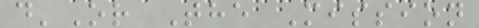d'Or The Mission
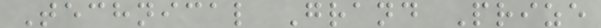Technical Grand Prize
